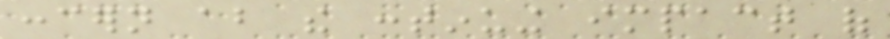concern about the continuing impact of
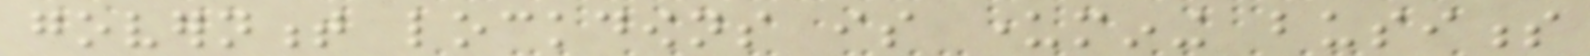government lockdowns is undermining business
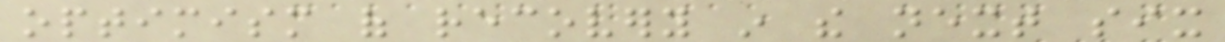optimism of recovery in the next six
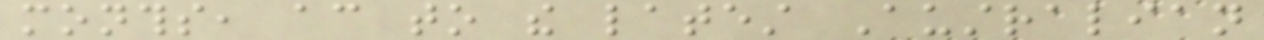months, according to the latest Australian
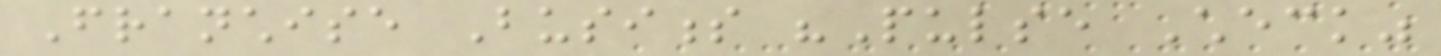Franchise Business "Pulse Check"
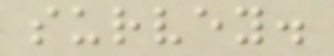survey.
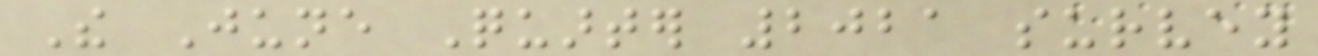The June Quarter 2021 survey
